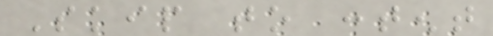Skip to content
